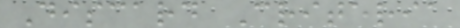Discard Criteria
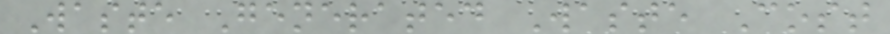Waste Generated Waste Cost
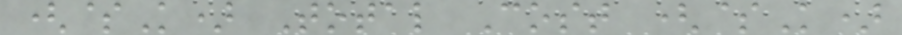($K) Total Cost ($K)
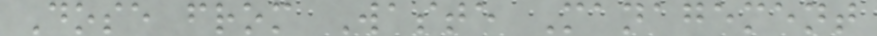Dose from Waste Management
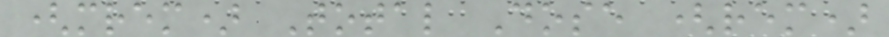(mrem) Total Dose (rem)
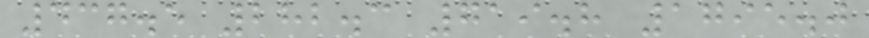437.5 282.3 719.8 1795.0
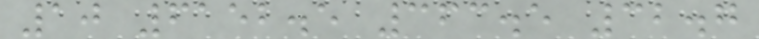10 6152.5 363.5 32.7
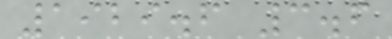1929.6 3.6
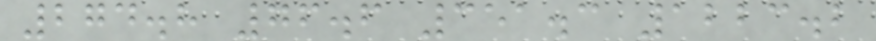274.8 76.6 351.3 1223.2
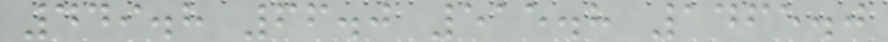449.8 66.0 515.8 1465.0
